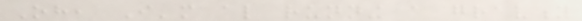Oh, I'm also running a gravity
